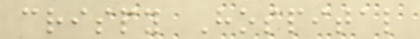crispy Hospital
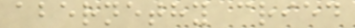abernethy cried
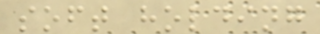soft holding
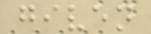given
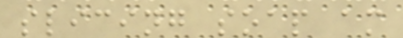slicing soap am
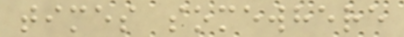times somewhere
